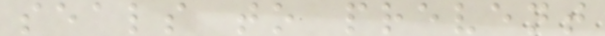seals to prevent
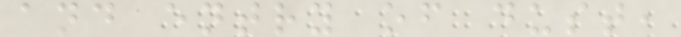and entry of dust,
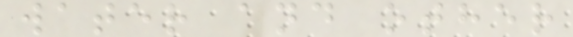water and other
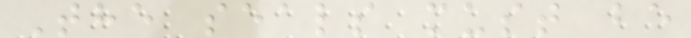The seals must be
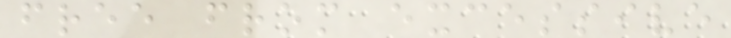free from excessive
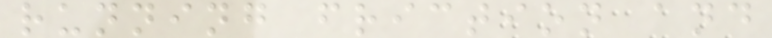running friction and
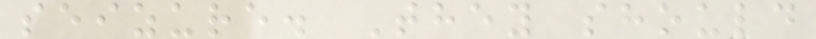seizure. They should
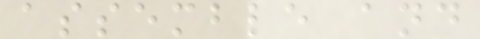assemble and
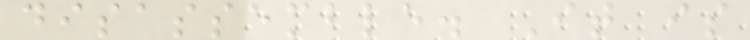disassemble. It is
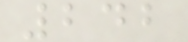242
